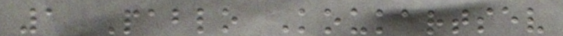1 Pablo Koukartsev
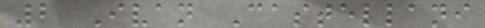2 Ivan Castellani
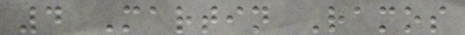4 Martin Ramos
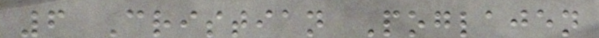6 Cristian Poglajen
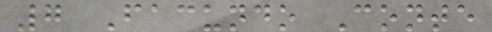7 Facundo Conte
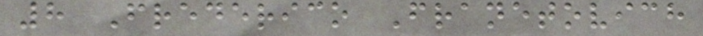8 Frederico Franetovich
